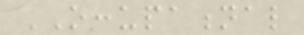OCCUPATIONAL
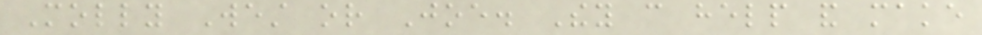Molly West or Joe. They can help and make
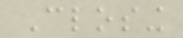Closing
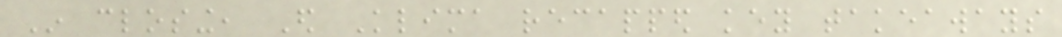In closing, Ed Klima recapped key takeaways
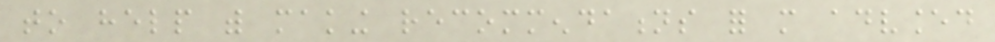to help with making recommendations for more advanced
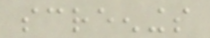screenings
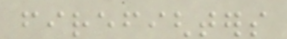firefighters
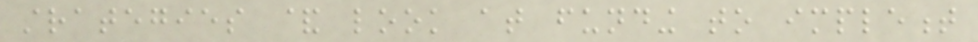strategies & look at funding to implement
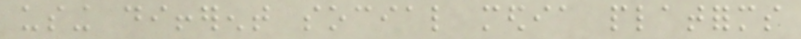using different social media platforms
